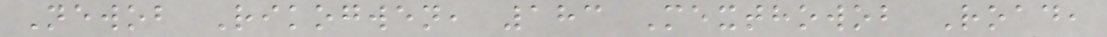Newob Rikogwen, 183 Mexthowob Road,
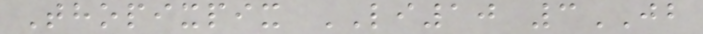Thopixpix LI10 3JB
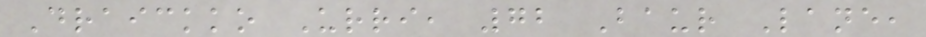Draickko Urri, 72 Baur Lane,
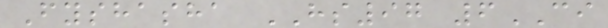Fyshasha HS97 6CI
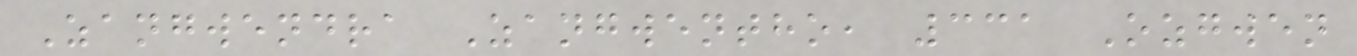Zangwendra Zangwentho, 331 Ozgwen
